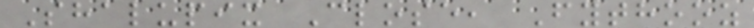Shalupix Close, Fythooz
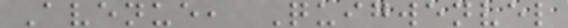Avenue, Quigwenvel
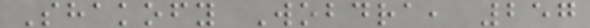Shakofy Wobdra, 257
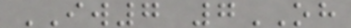IW7 7OH
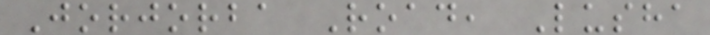Jorjorba Road, Lusha
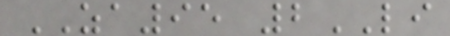ZA95 2LI
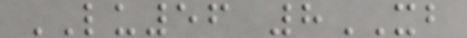LU56 8XB
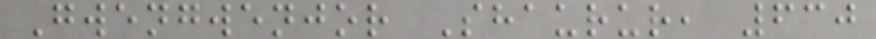Gwengwenjor Shaurur, 630
